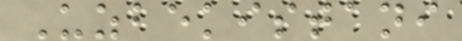Uzbekistani
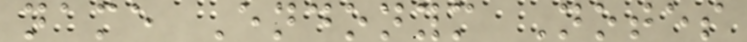name Endonym Notes
